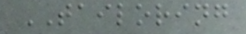TAILORING
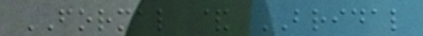FORMAL & BRIDAL
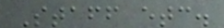Staff etc.
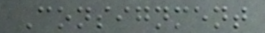Consignment
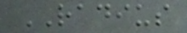RADIUS
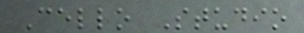Cello Studio
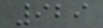929
